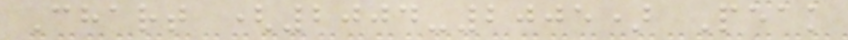Chart (2004-2005) Peak
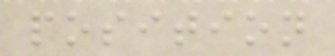position
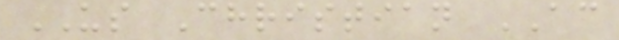US Christian AC
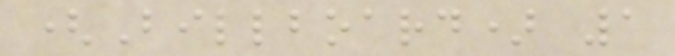(Billboard) 1
